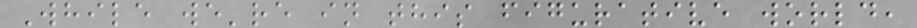While we're in this figurative world,
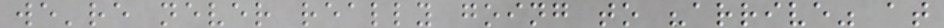we're never really going to "arrive" at
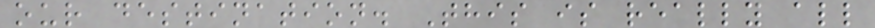our destination. This is really all
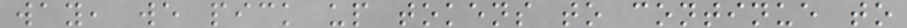way, we pick up tokens to continue to
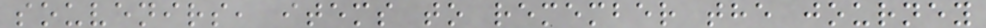souvenirs, items to remember the journey
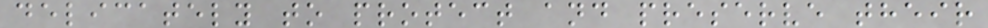delicately to protect and preserve their
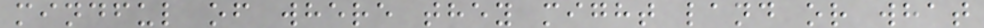mindful of where they might land or what
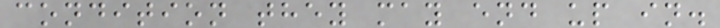condition they may end up in.
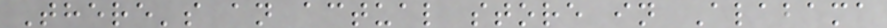There's an actual store in Alabama
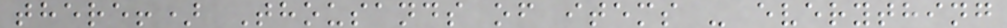there!) Thousands of items - everything
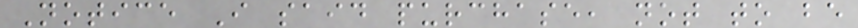Notice I said purchase, not to be
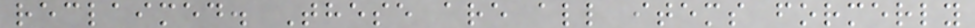reclaimed. These are all items formerly
